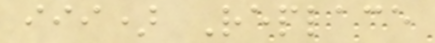iii) Replace
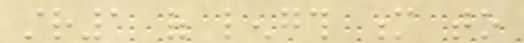str1 of length m to
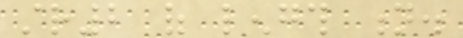str2 of length n.
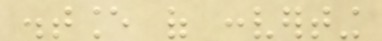distance of converting
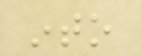into
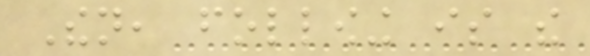Then, following is the
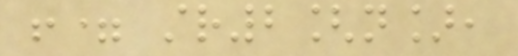!= str2[n],
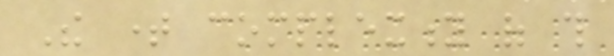The time complexity of this
